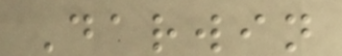Darwin
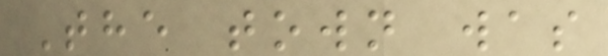The town was
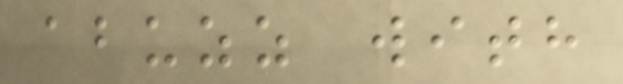abuzz with
